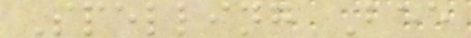Spelling Bee
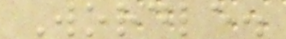Wordle.
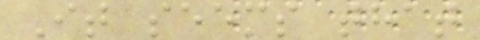It seems that
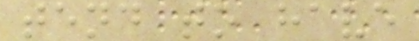tend to have
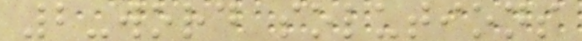2-word solutions
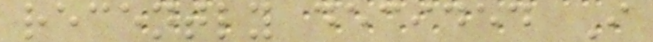recently decided I
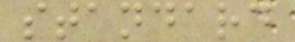standard
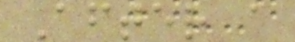After a
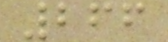266
